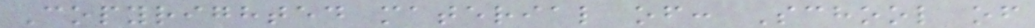Copyrighted material of: School of
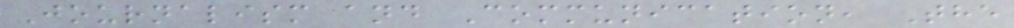Journalism and Communication, The
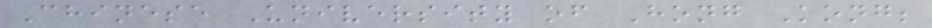Chinese University of Hong Kong;
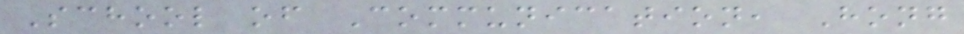School of Communication, Hong
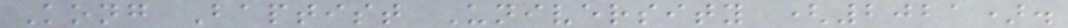Kong Baptist University (2021).
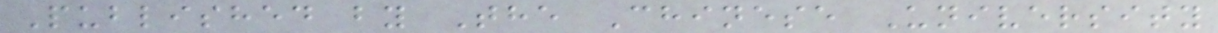Published by The Chinese University
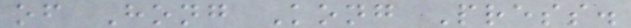of Hong Kong Press.
